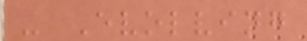- Evolving
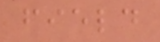field
